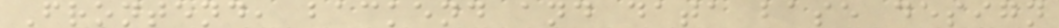Frontend, backend and data base design
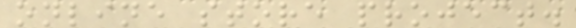online store project.
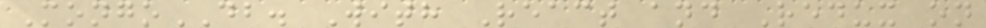MongoDB. With React and Redux on
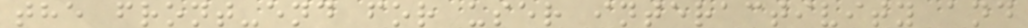the front-end for user interactivity and
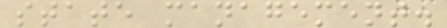state management.
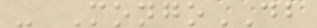- MongoDB
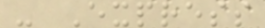- Express
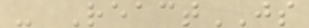- ReactJS
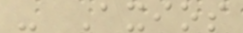- Axios
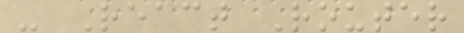- React Router
